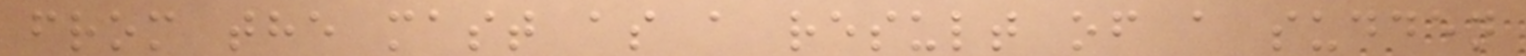from the mast as a result of a sudden
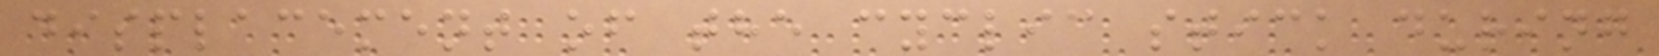displacement of the cyclic stick during
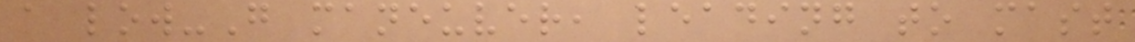a low-G maneuver, leading to mast
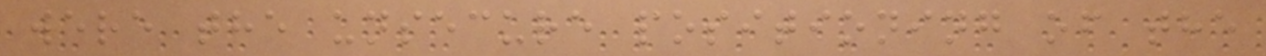were the unsecure positioning of the
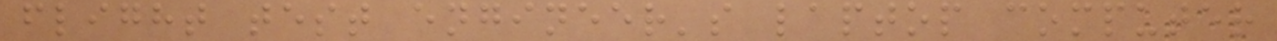flight test engineer's laptop computer
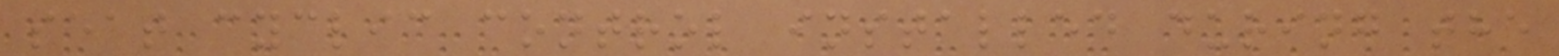seat cyclic control installed during the
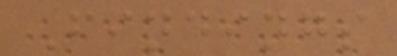Findings
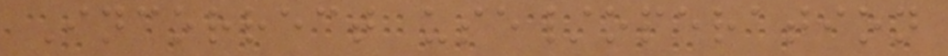Incorrect use/operation
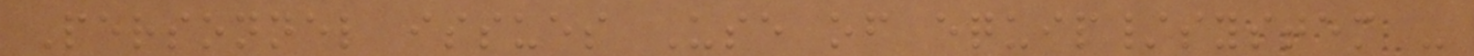Personnel issues Use of equip/system -
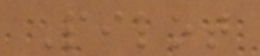Pilot
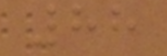88
